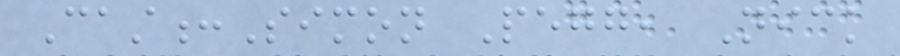Cast:Simon Pegg, Nick
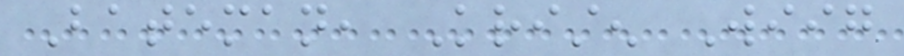Bateman, Kristen Wiig
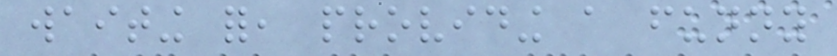waiting for, providing a funny
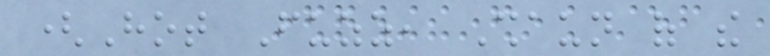(Hot Fuzz, Shaun of the
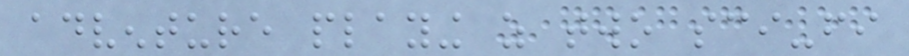adventure playing as two sci-fi
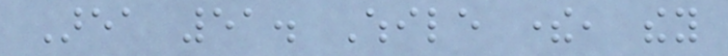Area 51. While there, they
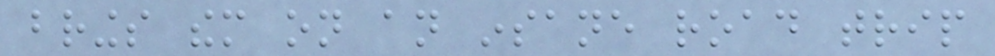brings them on an insane road trip
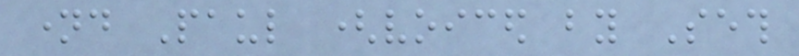named Paul (voiced by Seth
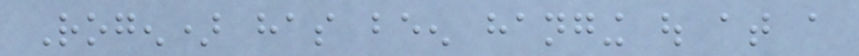Rogen) has been hanging out at a
